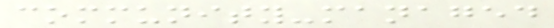community-managed
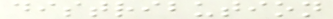distribution
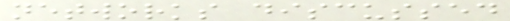networks discussed
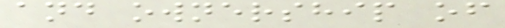and ownership of
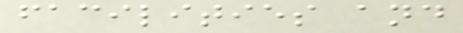facilities and
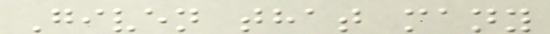Given that many
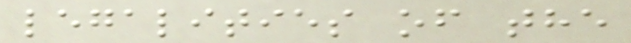legalities of the
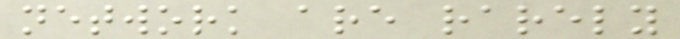network are rarely
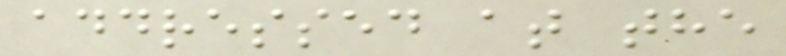addressed at the
